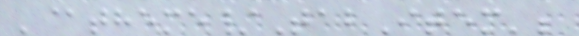'@theme/TabItem';
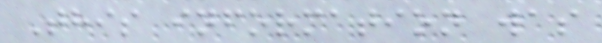This information was
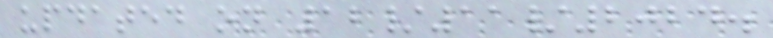updated on 12/11/2024.
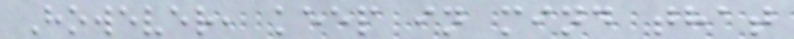However, keep in mind that
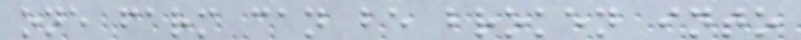one farm can be broken into
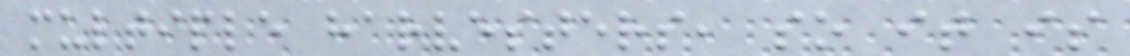multiple harvesters, so it is
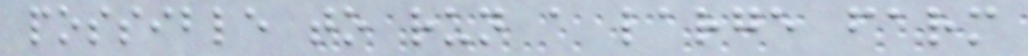possible to run a large farm
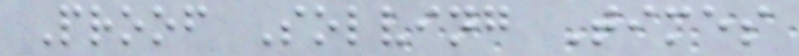Proof Solving Times
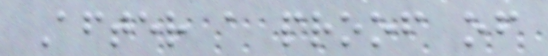After a proof of
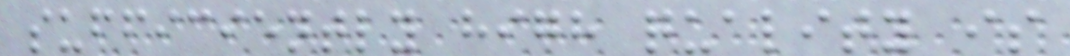sufficiently high quality is
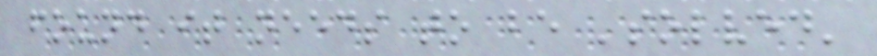found it needs to be 'solved'
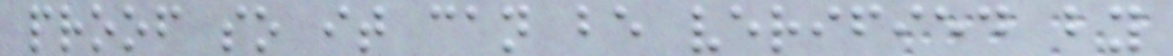proof so it can be verified by
